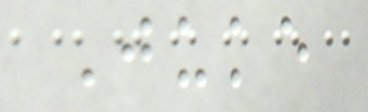Juke
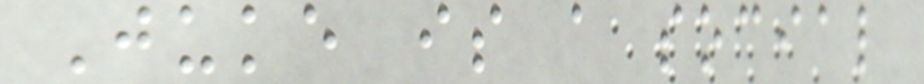Juke is a social
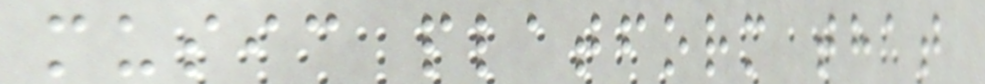music platform that
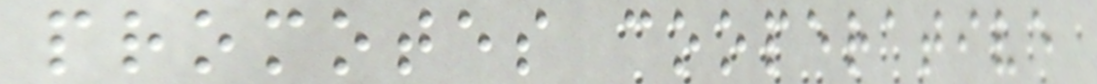promotes cooperative
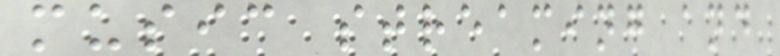music streaming and
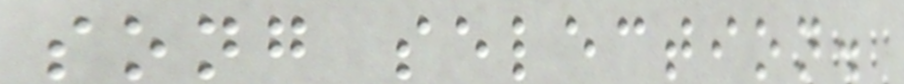song selection.
